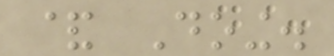& Doing.
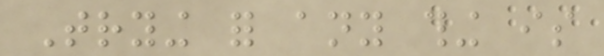Trying for any thing is
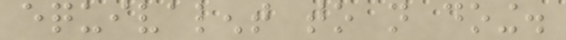equivalent to not doing.
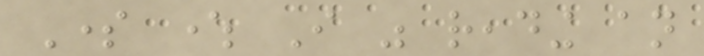Some where I was reading an
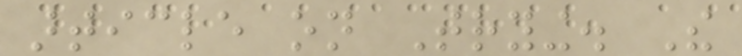article on Trying. The
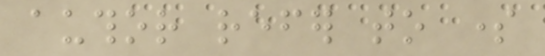author refer to some
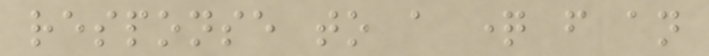response to a question from an
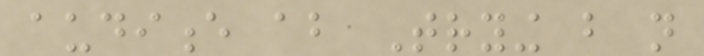audience about Trying but not
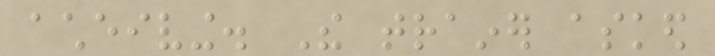acheiving. The trainer asked
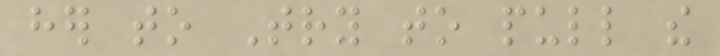her to Try to pull the
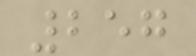257
